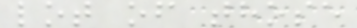lot of those
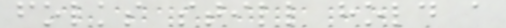folks still hold a
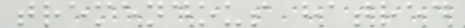tremendous hatred
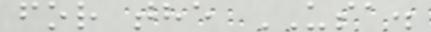for the USA.
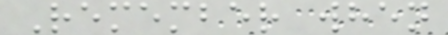Remember when
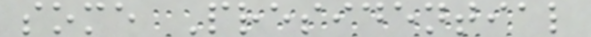some Presidential
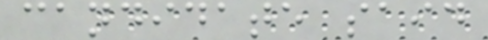candidate said
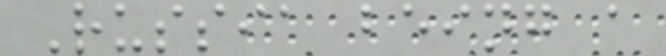Russia being a
